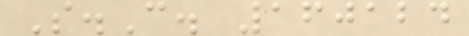S.C. 160124
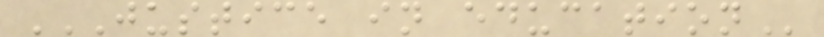JUSTICE IN EDUCATION
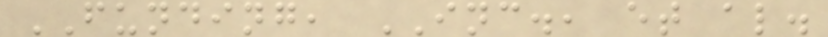FUNDING, INC., et al.
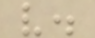v.
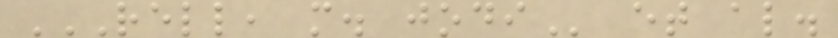RELL, M. JODI et al.
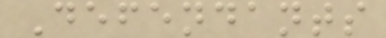Defendants
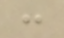:
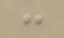:
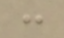:
